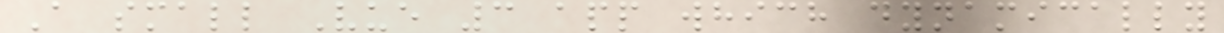A small Vue 3 app which dynamically
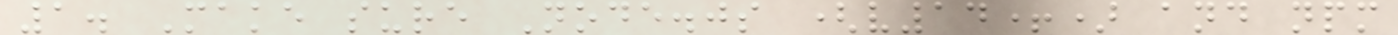1. Make sure Node.js (v14+) and npm
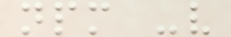npm -v
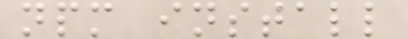npm install
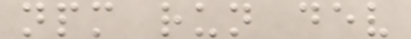npm run dev
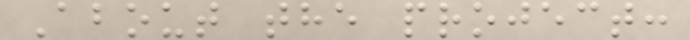About the project:
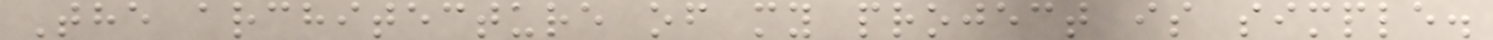The architecture of my project is simple.
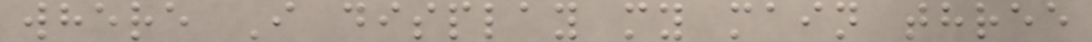where I display my main three
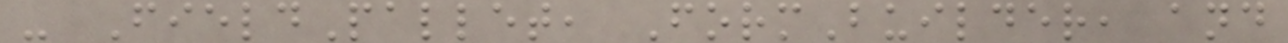- FieldPallet, FormBuilder, and
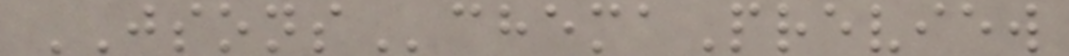JSONSchemaPreview
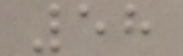58
